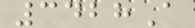3428A
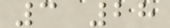3 28
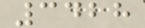3428
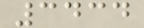3434
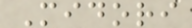Midori
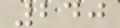240
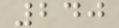240
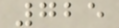725
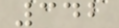342
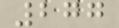277
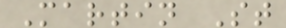Martin St
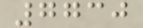7730
